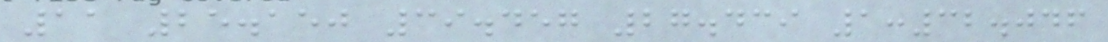11 25.150 39.457 27.439 1:32.046
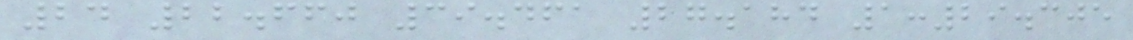24 22.660 39.461 27.184 1:29.305
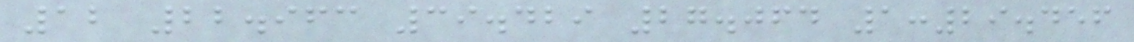12 22.963 39.429 27.064 1:29.456
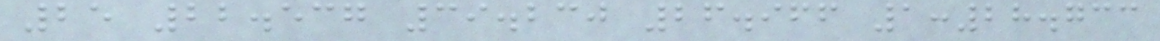25 22.537 39.230 26.966 1:28.733
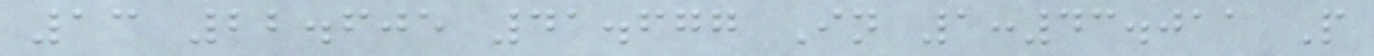13 22.605 41.677 In 1:43.011 P
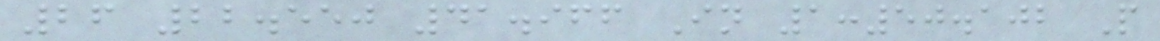26 22.550 41.966 In 1:50.102 P
